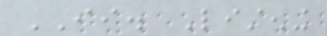II. Listening
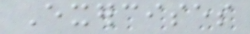Exercises
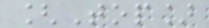[Top]
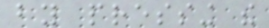by pressing the
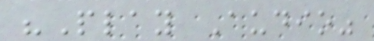"Play Audio"
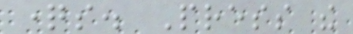questions. Press the
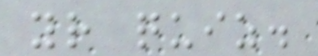your quiz.
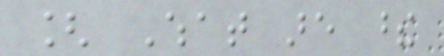[ What are these
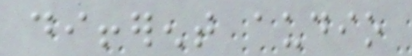different audio
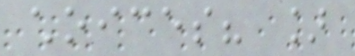choices? ]
